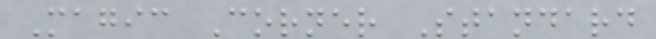Magic Corner Standard
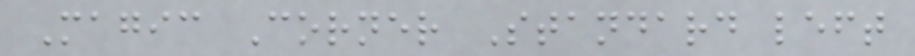Magic Corner Standard left
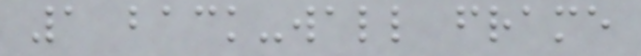1 back-wall frame
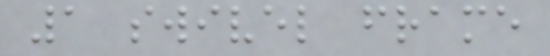1 swivel frame
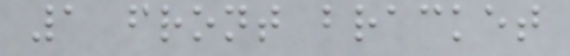1 front bracket
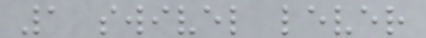1 swivel lever
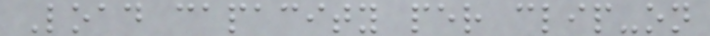Load capacity per clip-on
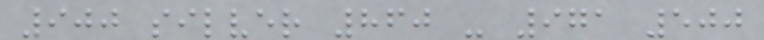900 silver 860 - 971 500
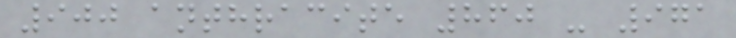900 anthracite 860 - 971
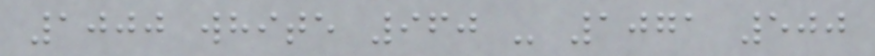1000 white 960 - 1071 500
